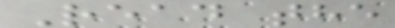Read the
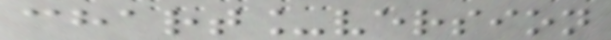chart_version
